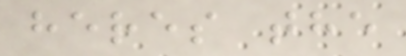heres the
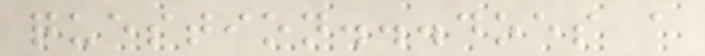question...does a
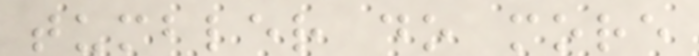tumbler do more
